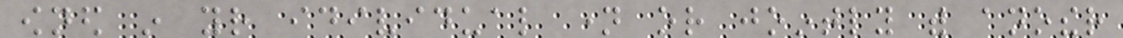owned in your idividual name or jointly with another
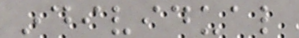individual
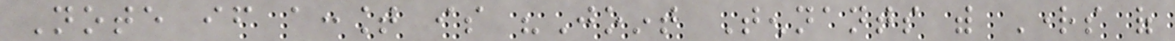Note if account is "Joint Tennants with Rights of
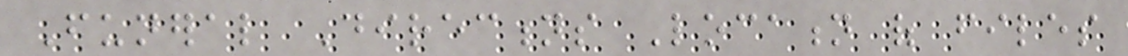Funeral Directions Location of files
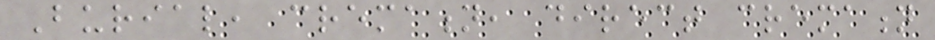Burial, cremation, direct cremation
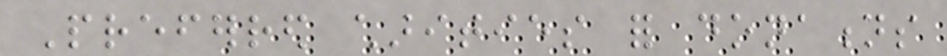Preferred charities for donations
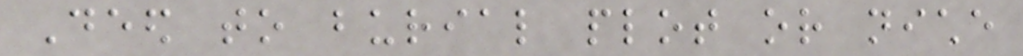Deed to burial plot or niche
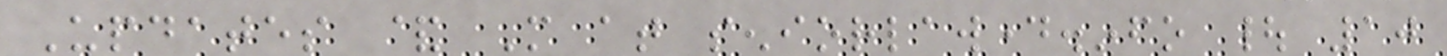Updates & More at seniorlawday.info | 10
